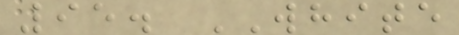95. WHITE
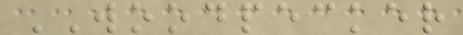WOODPECKER
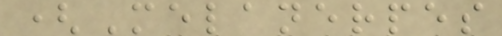(Melanerpes
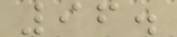96.
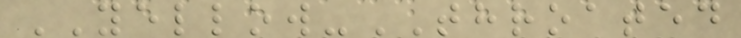YELLOW-THROATED
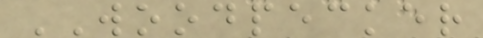WOODPECKER
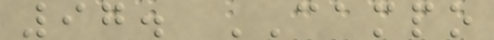97. CAMPO
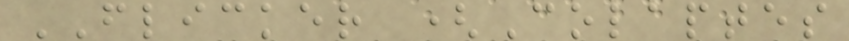FLICKER (Colaptes
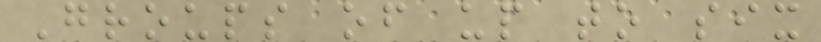Groups of up to six
